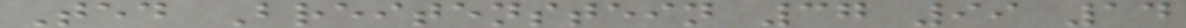Ted Breitenstein 37 99 14
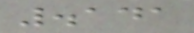.141
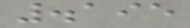.195
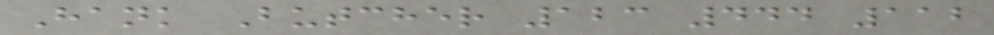Hank Butcher 123 444 112
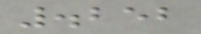.252
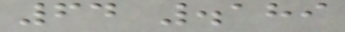64 .189
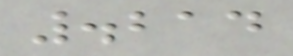.214
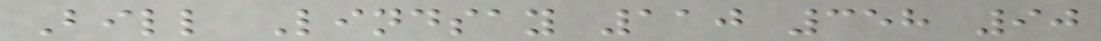Bill Lindsay 110 358 90
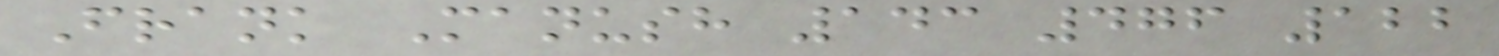Frank Manush 143 476 122
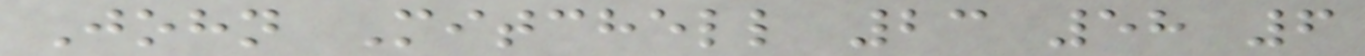John Mitchell 23 58 6
